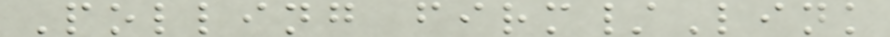Polling firm/Link
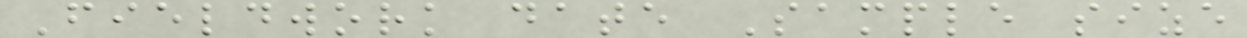Fieldwork date Sample size
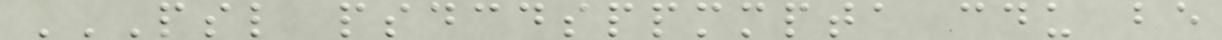PSL PSDCDSPPMMPTA CDU BE
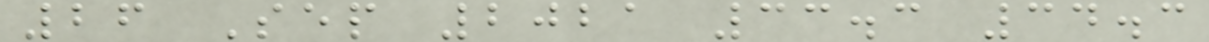26 Sep 2021 33.3 34.3
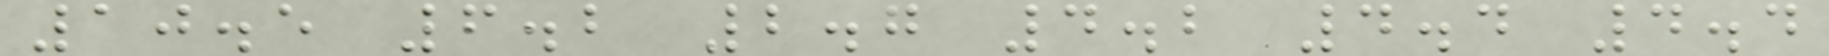10.5 6.2 2.7 4.2 4.4 4.4
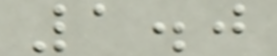1.0
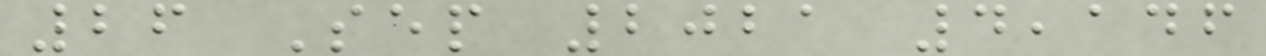26 Sep 2021 4,146
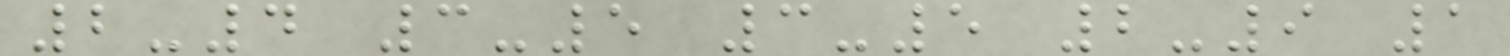2-4 3-5 3-5 2-9 1
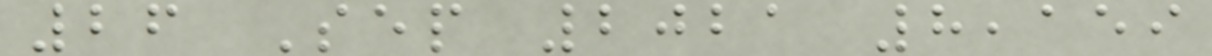26 Sep 2021 8,159
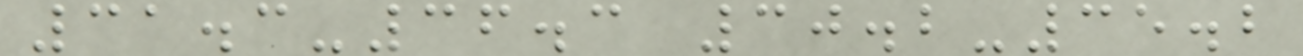31.3-36.3 30.2-35.2
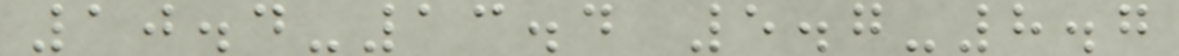10.4-13.4 5.7-8.7
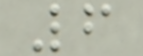6
